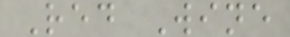Red Wine
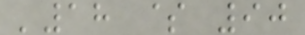'18 $ 90
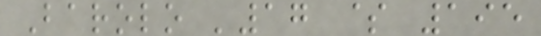Barolo '17 $ 195
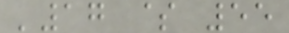'17 $ 55
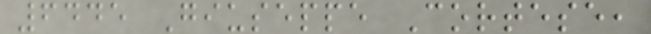6445 Giuseppe Cortese,
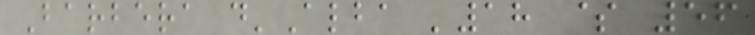Barbera d'Alba '18 $ 56
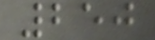250
